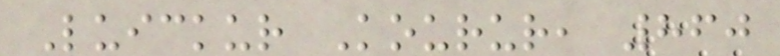Luickur Kourur, 860
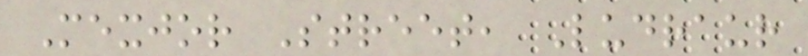Mexjor Street, Ludraur
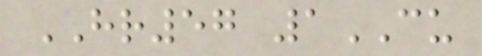HR57 1CU
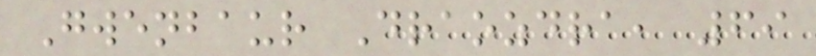Gwenbaur Draozdra, 69
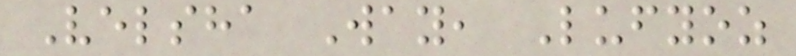Velsha Way, Lufyoz
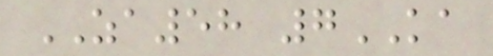ZA58 7KA
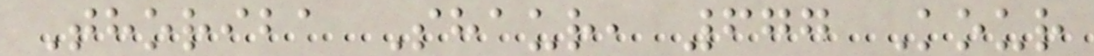Thoriba Shaur, 677 Kour
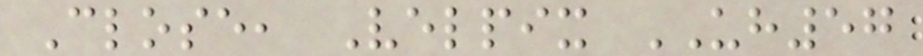Close, Velpix UH57
